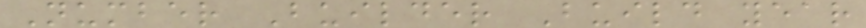Number Builder Build year
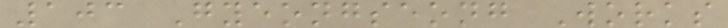103 Gyeongseong Works
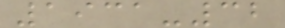1931-32
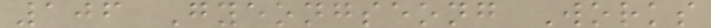106 Gyeongseong Works
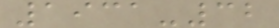1931-32
